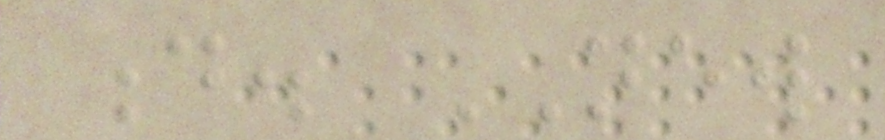d. NEW
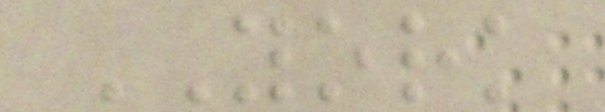YORK
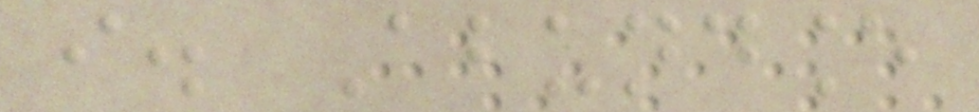i. Abundance
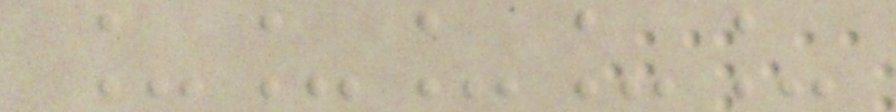_____
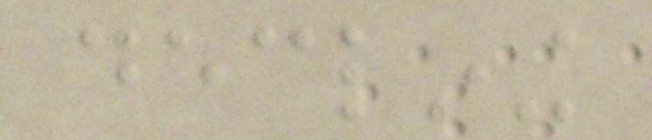declining
